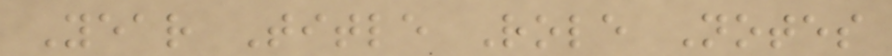Year Title Role Notes
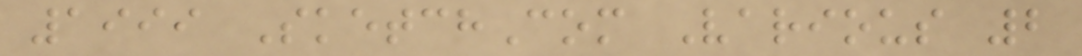1999 SketchCom Various 2
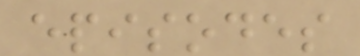episodes
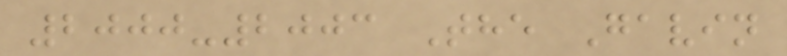2000-2003 The Gavin
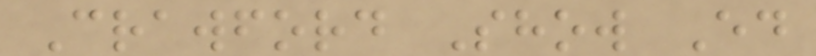Crawford Show Ed
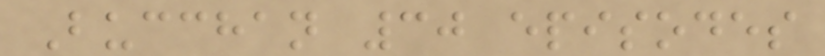Bucchan 30 episodes
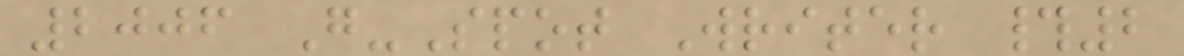2006 G-Spot Writer #2
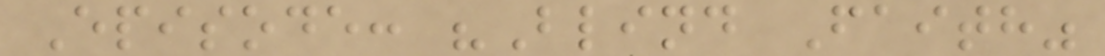Episode: "Blind Faith"
